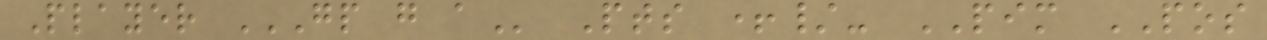Player GP G A Pts +/- PIM POS
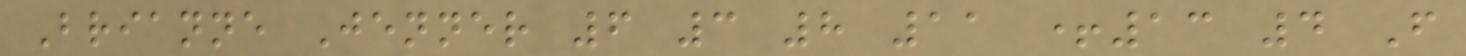Brianne Jenner 6 3 8 11 +13 4 F
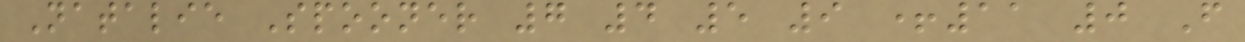Natalie Spooner 7 4 5 9 +11 0 F
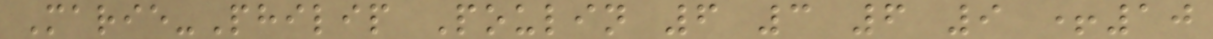Marie-Philip Poulin 6 3 6 9 +10
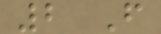2 F
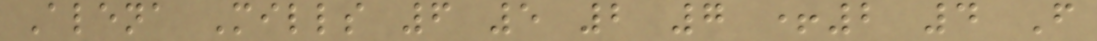Alena Mills 6 5 2 7 +2 4 F
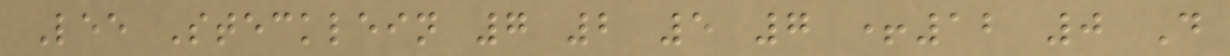Lee Stecklein 7 2 5 7 +12 0 D
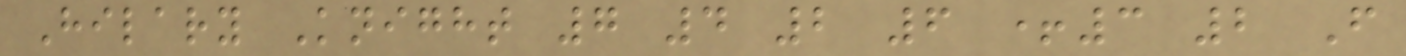Hilary Knight 7 4 2 6 +3 2 F
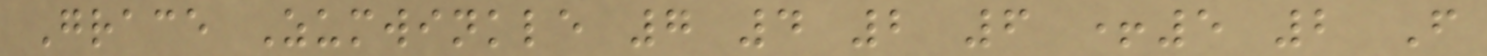Grace Zumwinkle 7 4 2 6 +5 2 F
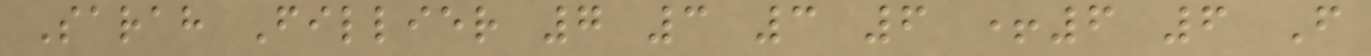Sarah Fillier 7 3 3 6 +6 6 F
